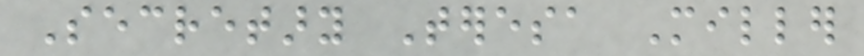Secretary Teresa Miller
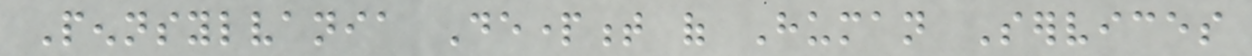Pennsylvania Department of Human Services
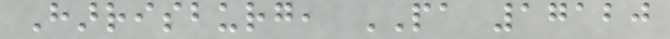Harrisburg, PA 17120
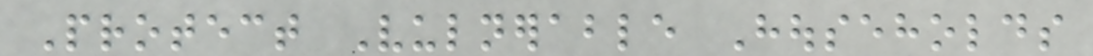Protect Vulnerable Households
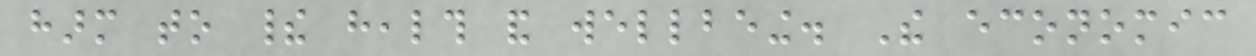harm to their health and wellbeing. The economic
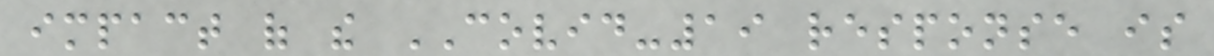impact of the COVID-19 response is
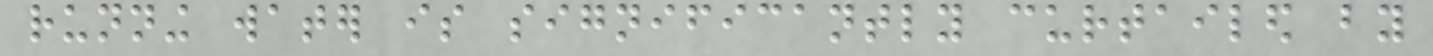running water is significantly curtailed by
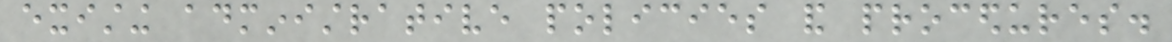existing administrative policies and procedures.
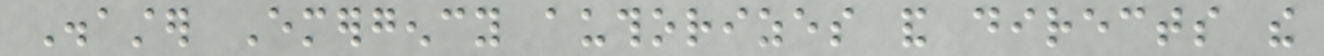Disaster Emergency authorizes and directs the
